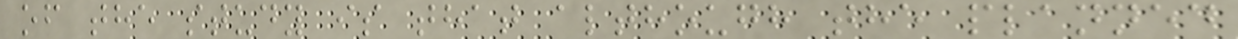of the study is that although the planned
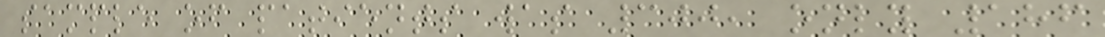sample of patients was 300, only 186
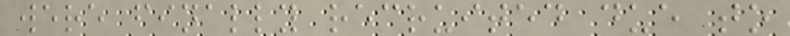were finally recruited due to
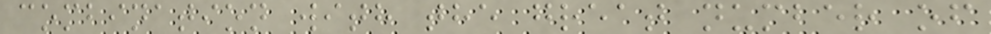combination with the great number of
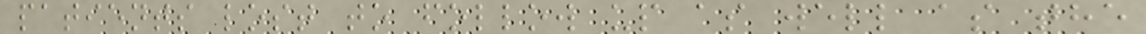patients lost to follow up as well as the
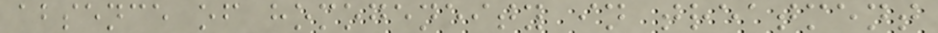absence of homogeneity in treatment
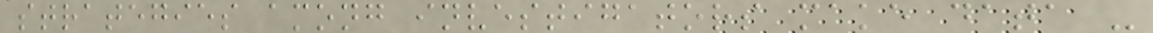strategies among investigators make data -
